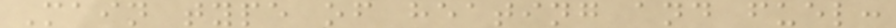Main type of heating and fuel:
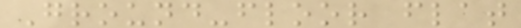Ground-floor flat
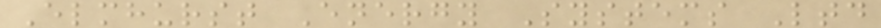Elmhurst Energy Systems Ltd
